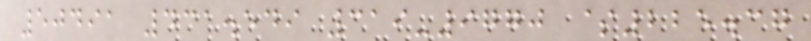50491 431.549 319-9770 $225.37
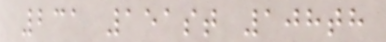231 151st 108th
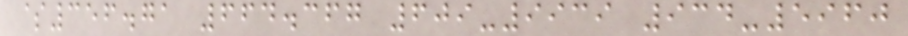$356.71 664.367 609-9939 934-5960
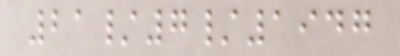21/7/1947
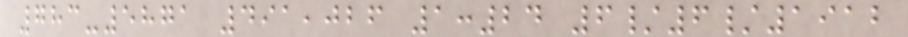783-5871 491,026 1:24 6/6/1912
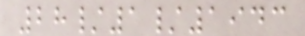28/1/1943
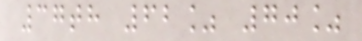37th 62% 70%
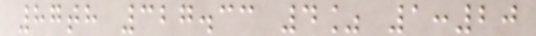87th 327.33 4% 1:20
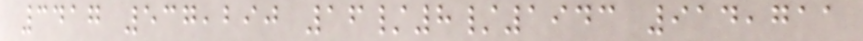3417 537,290 16/8/1943 914,711
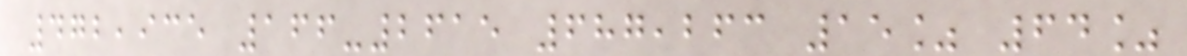472,935 166-2615 687,263 15% 64%
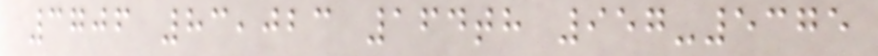3706 83,023 164th 957-5375
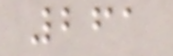261
